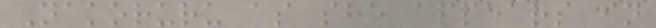Nakoruru as she appears in
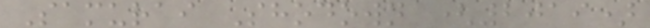Samurai Shodown (2019)
